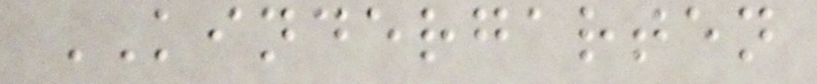KINDERGARTEN
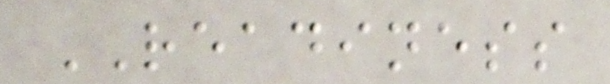READINESS
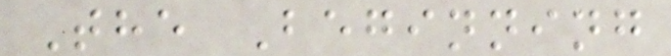The Beginning
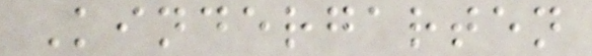Kindergarten
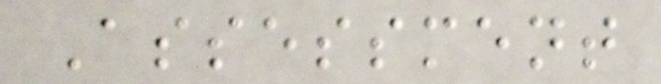Assessment
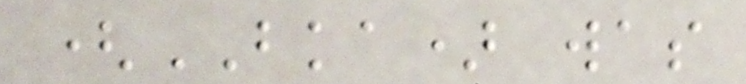(BKA) was
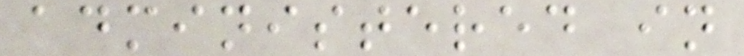administered in
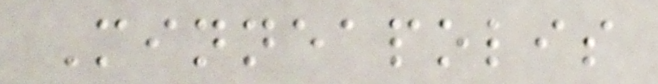Minneapolis
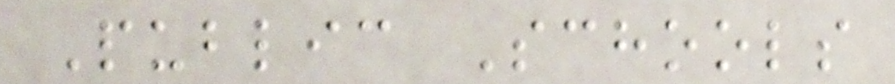Public Schools
